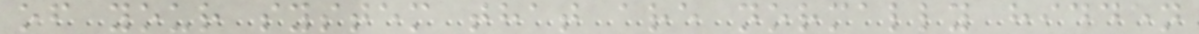of your system that are normally hidden
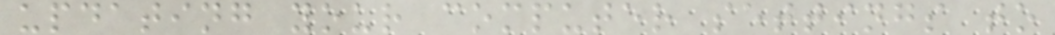updating your computer settings to
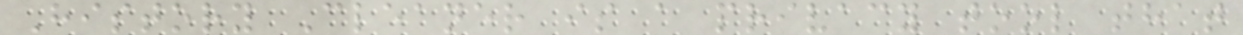History Cleaner is a privacy tool that
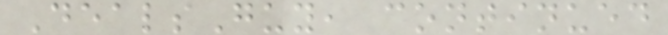DealsGuy, continued
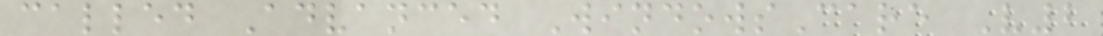called Advanced WindowsCare V2
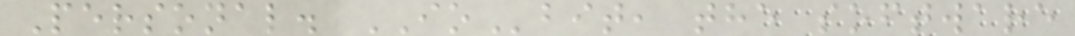Personal. IObit, the software
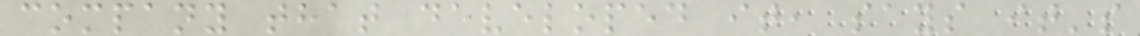company that developed it, says it's
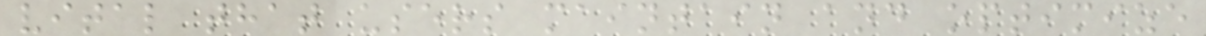vital that users maintain and optimize
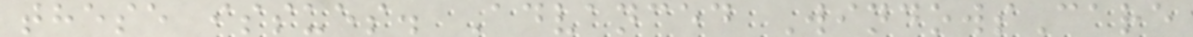these issues. Advanced WindowsCare
